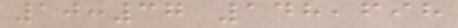10:37 148,698
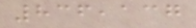836,137
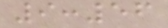9:56
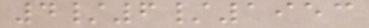4/6/1953
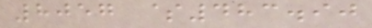8057 $483.90
